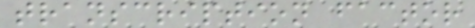transcription factor
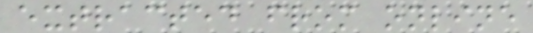extracted from online
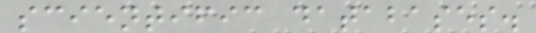scientific databases.
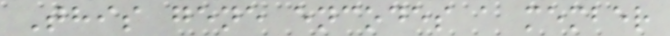This gene encodes a member
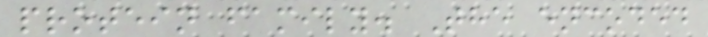protein family. The encoded
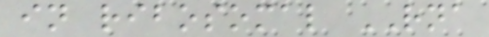in ribosomal RNA
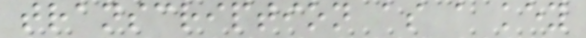transcription as a key
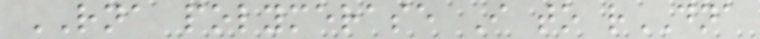RNA polymerase I to rDNA
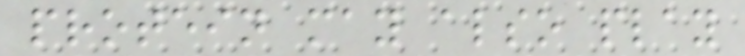protein may also play
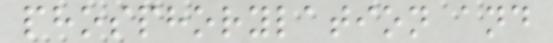phosphorylation and
